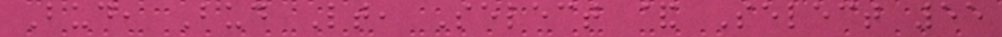Bud, Bud Lt, Select & Select 55
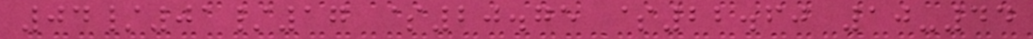04/01/17 $20.75 $22.60 10-44
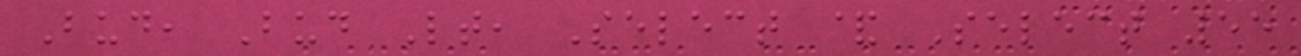Bud, Bud Lt, Select & Select 55
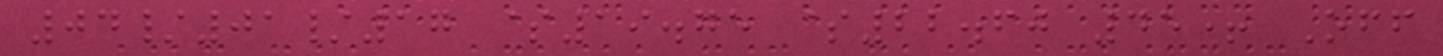04/01/17 $19.75 $22.60 45+ Off
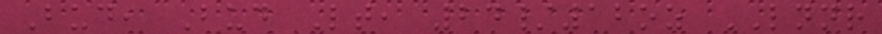Bud, Bud Lt, 24/12oz LNNR
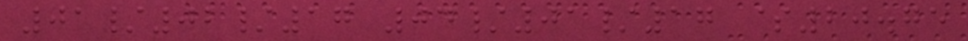01/02/17 04/01/17 $20.75
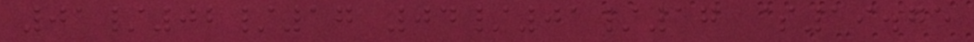01/02/17 04/01/17 $19.75
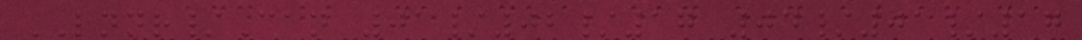LNNR/Can 01/02/17 04/01/17
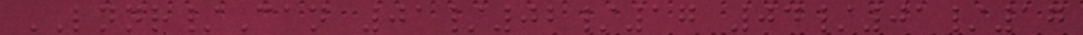LNNR/Can 01/02/17 04/01/17
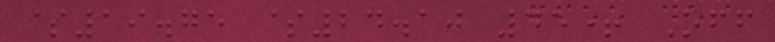$19.75 $24.10 45+ Off
